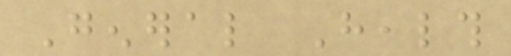General Health
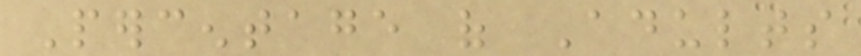Percentage of Adults
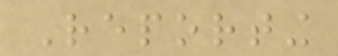Reporting
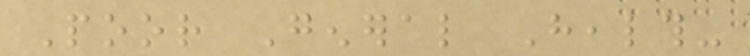Poor General Health-
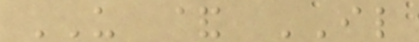US & IL
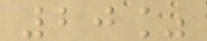20%
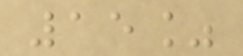15%
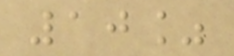10%
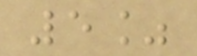5%
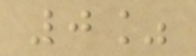0%
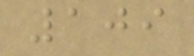109
